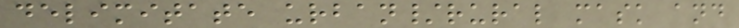delimitate urban/rural mask and
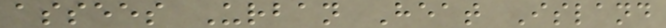assees Urban Heat Island
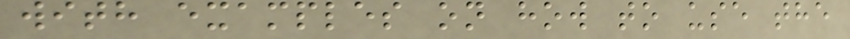with examples on how to use the
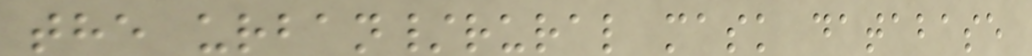the urban/rural mask database
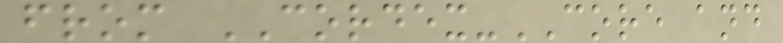from CORDEX-CORE and
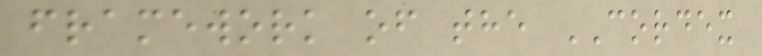framework of the CORDEX
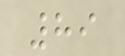89
